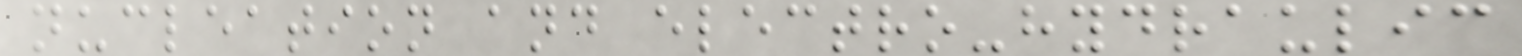nucleation and electro-hydraulic
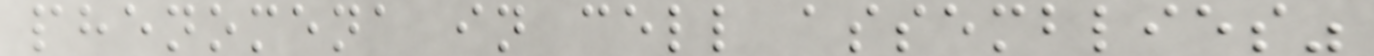phenomena in cell assemblies"
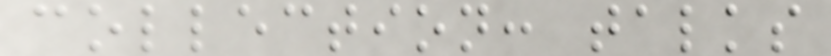collection: talks
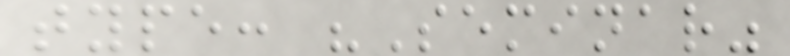type: "Seminar"
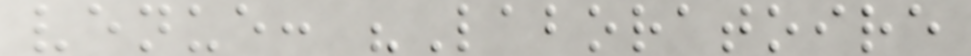venue: "Laboratoire
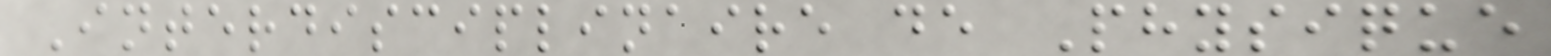Interdisciplinaire de Physique
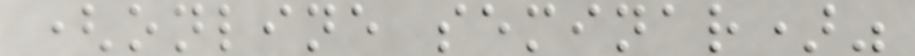(online seminar)"
